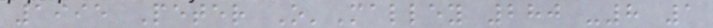1995 Peter O'Malley 280 -8 1
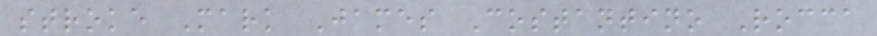stroke Mark James Costantino Rocca
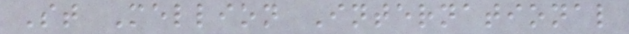St Mellion International
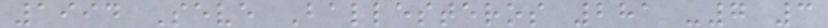1994 Seve Ballesteros 281 -7 3
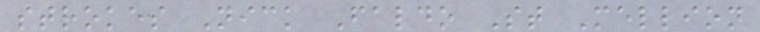strokes Nick Faldo St Mellion
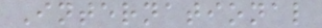International
